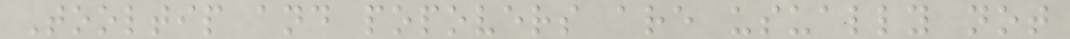Tooltip and popovers are usually not
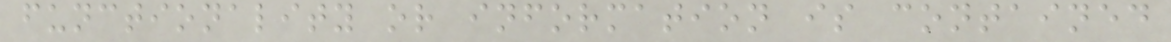functionality or information is contained
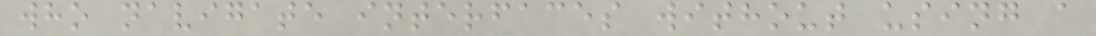who navigate interfaces without using a
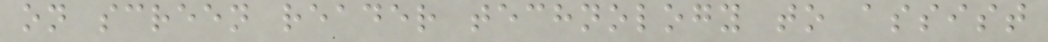on screen reader technology to assist
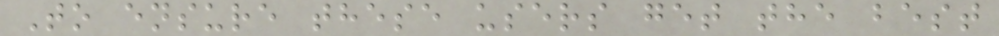To ensure these users get the best
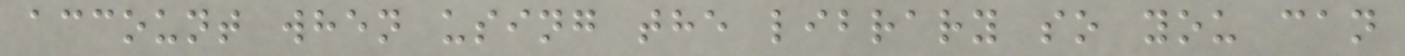account when using the library so you can
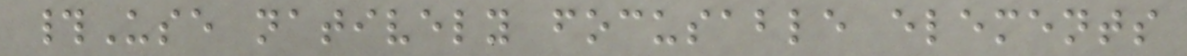#Use natively focusable elements
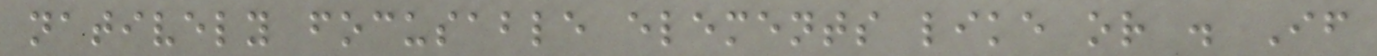natively focusable elements like or . If
